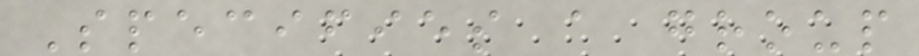Specifies a group
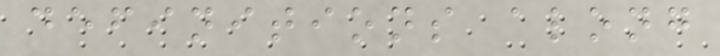definitions along
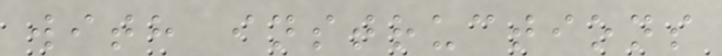with instructions
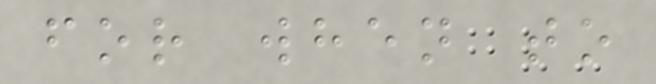for when to
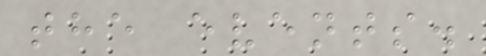the events.
